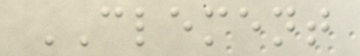CLEMENT
